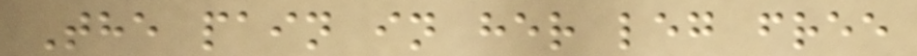The pain in her leg free
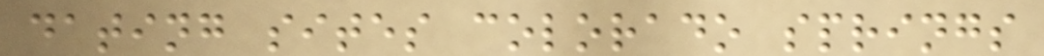dating sites colorado springs
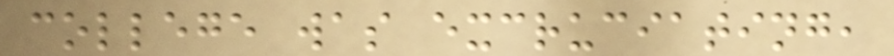college was excruciating,
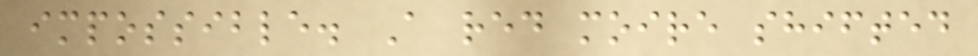impossible. A red moire shifted
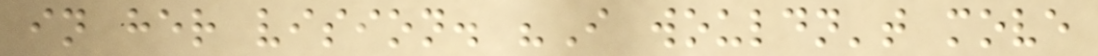in her vision. "I wouldn't move
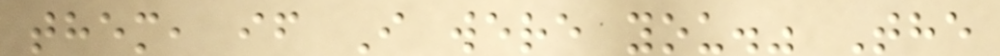them, if I were you." The
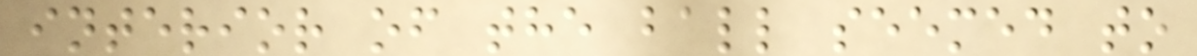interior of the ball seemed to
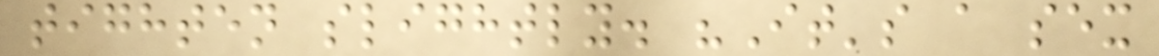tighten slightly. "It's a sex
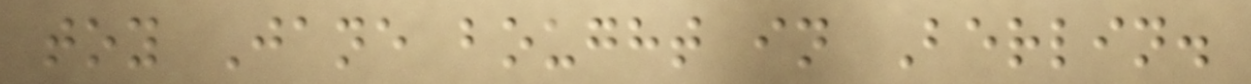toy Jane bought in Berlin.
